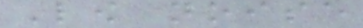Low noise
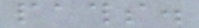paths.
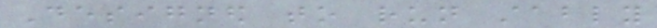Designed to run stably
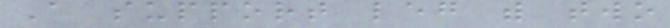A support leg with two
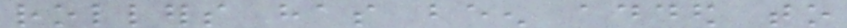rollers has been added to
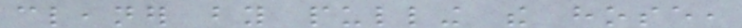cleaner by pulling the hose,
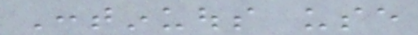Continuous use
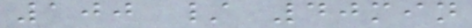100 / 40min
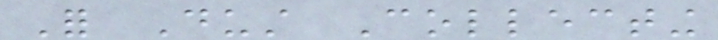For Dust Collecting
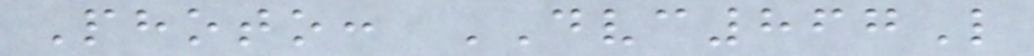Photo: DVC867L
